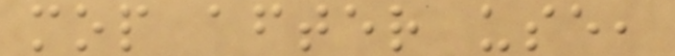mop after use,
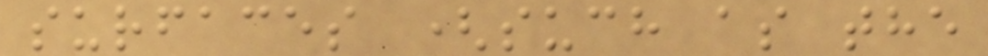surfaces (such as the
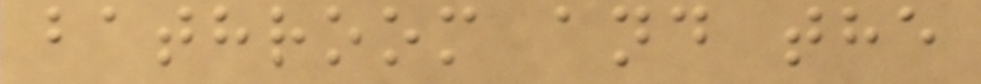bathroom and the
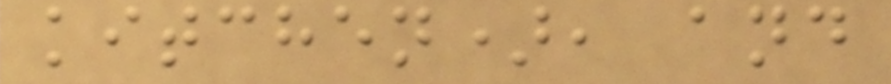kitchen), and
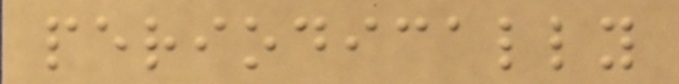periodically
